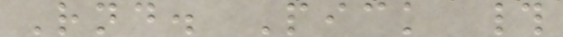Rnd. Pick #
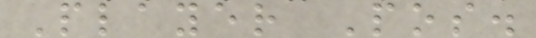Player Pos.
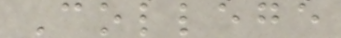College
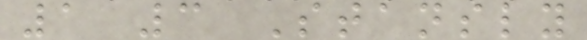1 3 Stansly
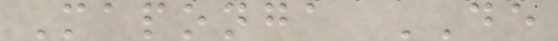Maponga DE
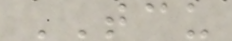TCU
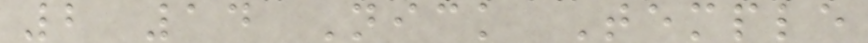2 14 Nick Temple
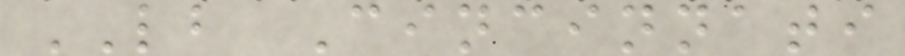LB Cincinnati
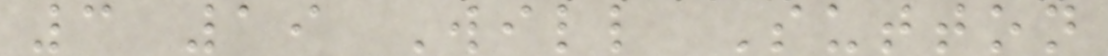3 19 Will Sutton
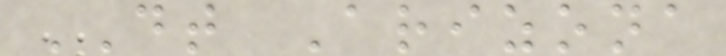DT Arizona
